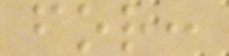for:
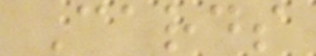Cards
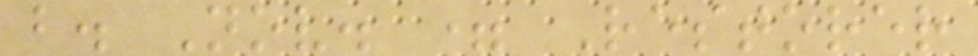b. Nov. = Restorer
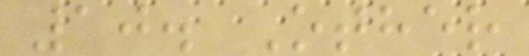10. Other
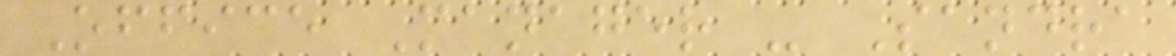Office Manager - Sandra
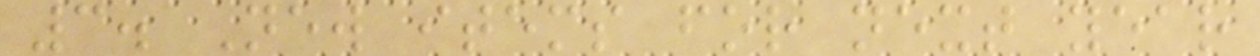3. New items for next year
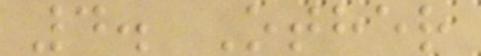4. Other
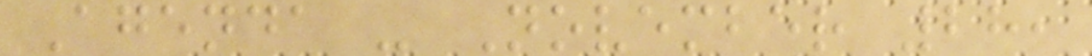Agenda - November 28,
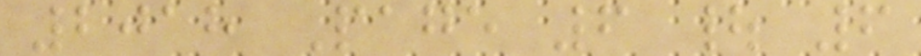2018 Page 6 | 6
